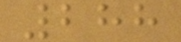288
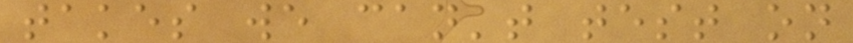takes we can't test on
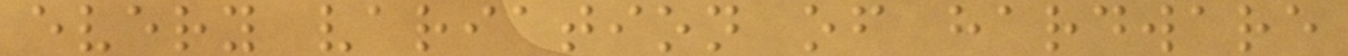every variation of hardware
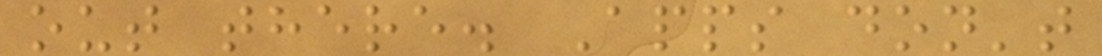out there. Apps don't
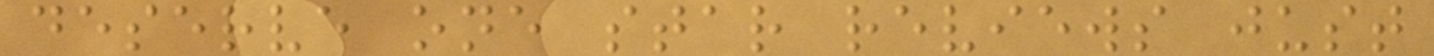deserve one star reviews just
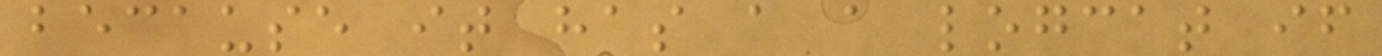because it has a a logcat if
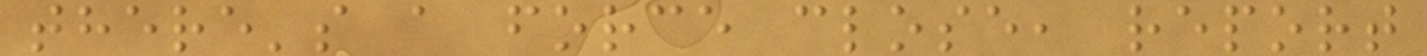there's a force close, report
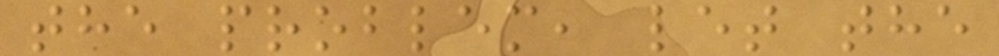the problem, let the
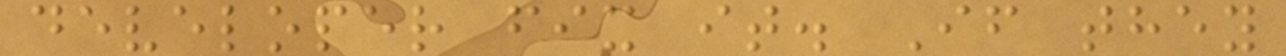developer fix it. If they
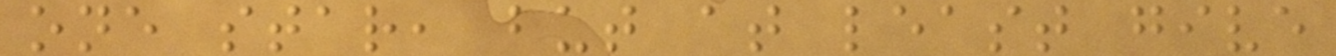one star, but at least give
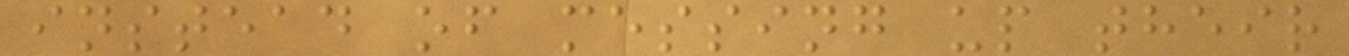instead of messing up their
